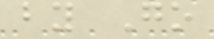by Go
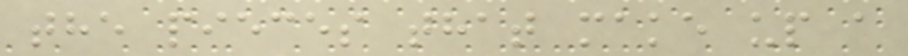the pieces that make up a
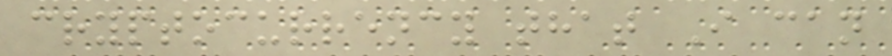cryptocurrency that I can
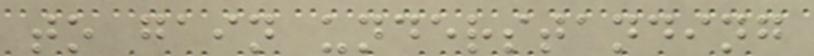to gain understanding
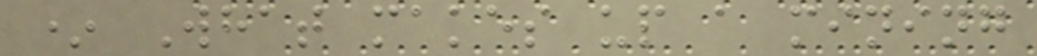* What makes up a mining
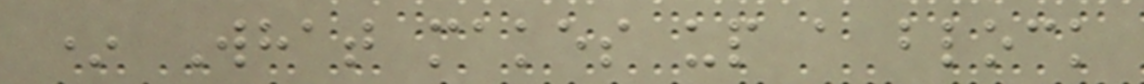* What makes up a block
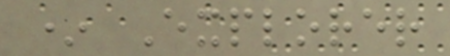* Explorer
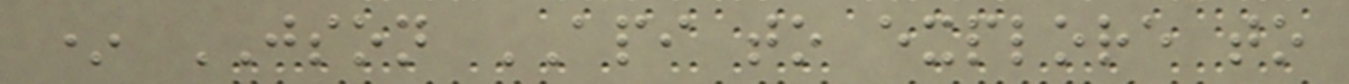* JSON API to explore to
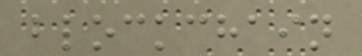blockchain
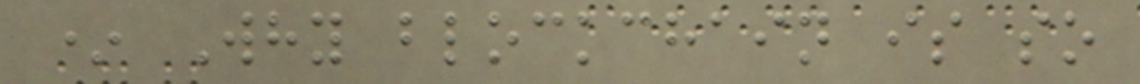* Why blockchain is so
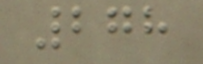278
